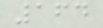164
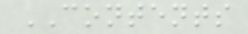CONTENTS
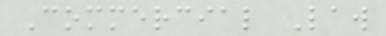Commercial Law
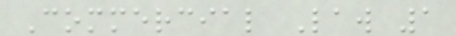Commercial Law 1
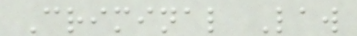Criminal Law
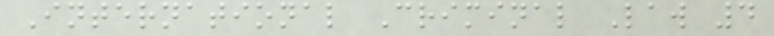International Criminal Law 4
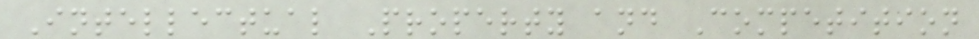Intellectual Property and Competition
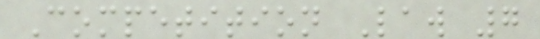Competition Law 7
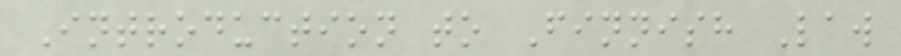Introduction to Finnish Law
